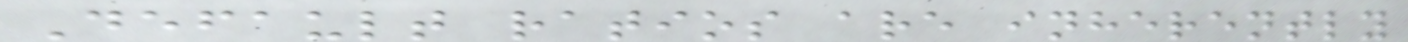Default ratios are inherently
